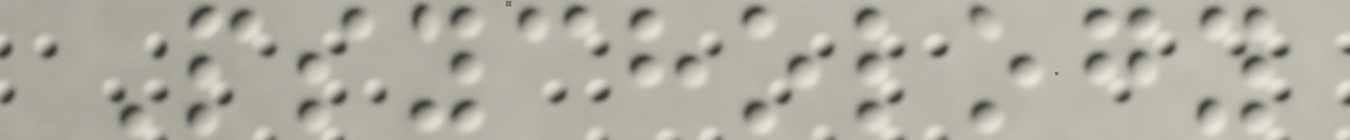Psychology
